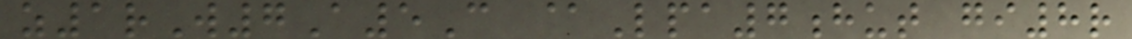z1rW7A5C @Lpa7hut gi8r
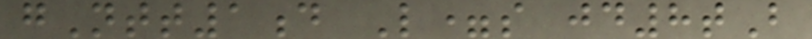gNtt1d L=s jd8tB
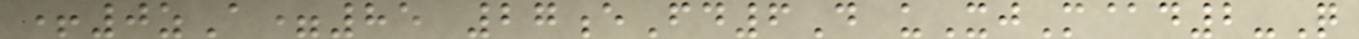+0zA=85 27eFd6D uXjM@d2-Q
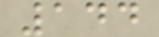144
